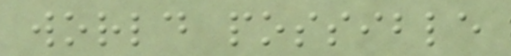world possible
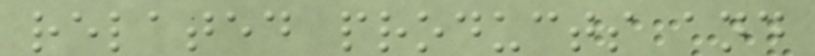related products and
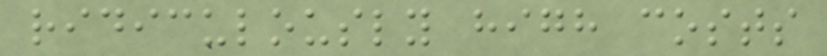ridiculously high costs
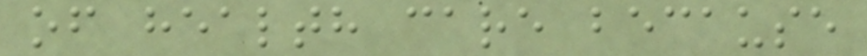of health care because
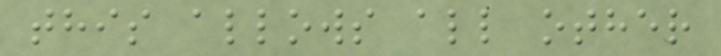this allows all other
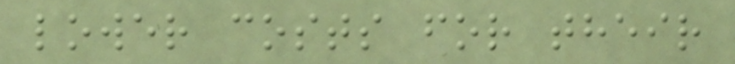lower costs for their
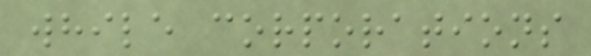while corporations
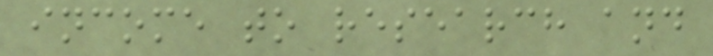income to research and
